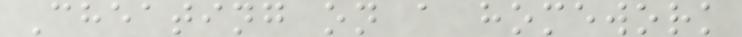Cheating on a homework
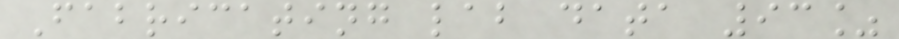Fabricating lab data 93%
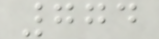774
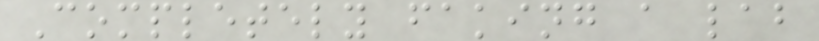Completely faking a lab
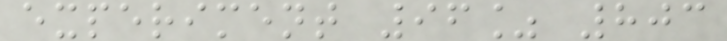experiment 96% 803
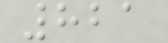821
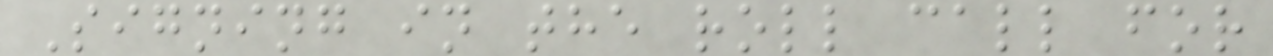Signing in the roll call for
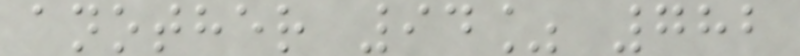another 94% 782
